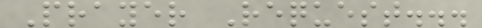Prayer Request...
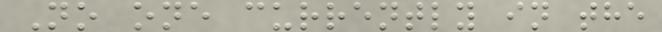No one currently in the
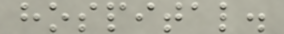hospital.
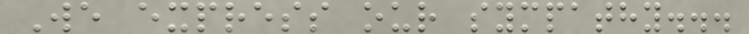We express our sympathy...
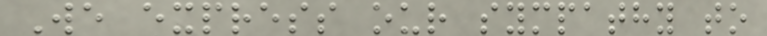We express our sympathy to
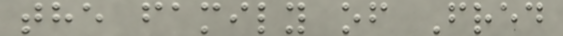the family of Fred
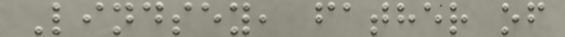Lindsey, father of
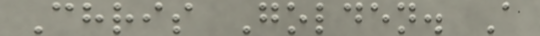Chris Golden. A
